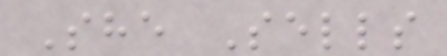She Sells
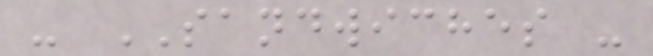- SANDWICHES -
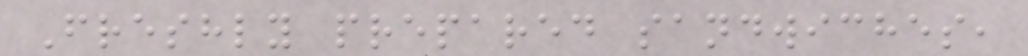Freshly prepared sandwiches,
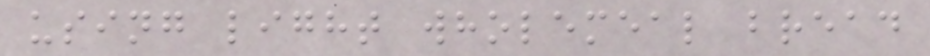using light wholemeal bread
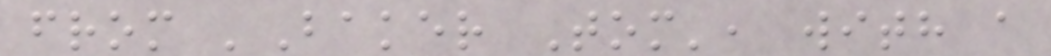from 'Baker Tom', with a
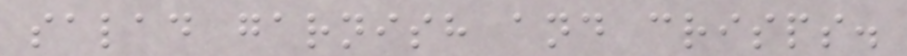salad garnish and crisps.
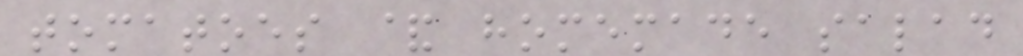tomatoes & homemade salad
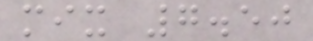mix 7.50
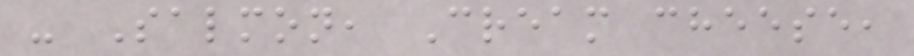- Salmon, Cream cheese,
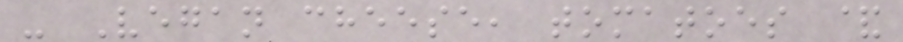- Vegan cheese, tomatoes &
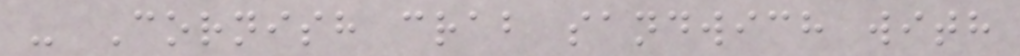- Cornish crab sandwich with
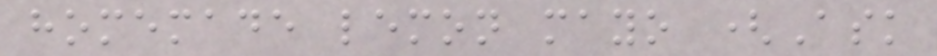homemade lemon mayo (Ask
